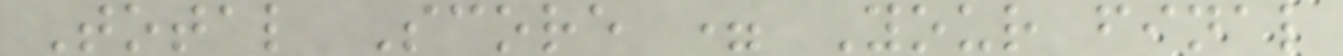Total Score = Your final
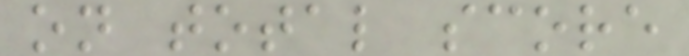on total score
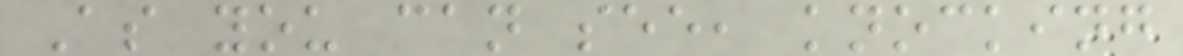As you can see, knocking
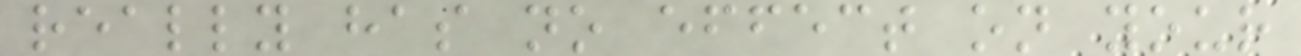really has no effect on your
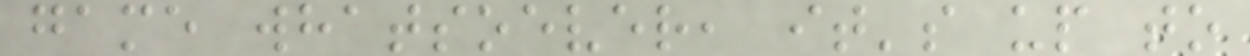game whatsoever, it's up to
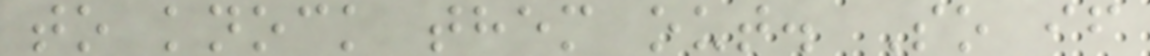to knock them out. So if
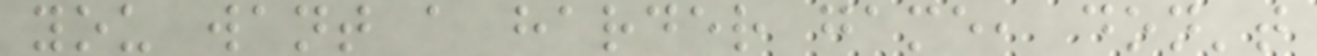you want a harder game, don't
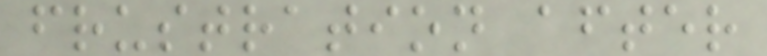frustration after
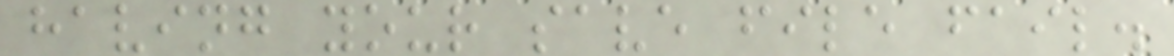having your save file fail.
